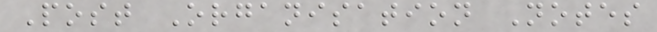Post Organisation Notes
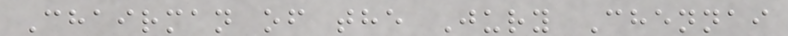Chairman of the Jury Chennai
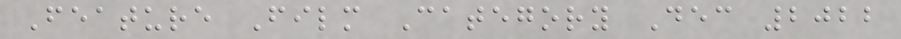Feature Film Category Dec 2022
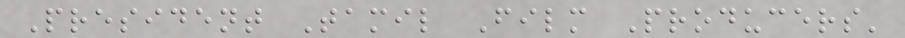President Tamil Film Producers'
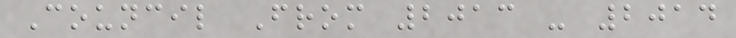Council From 2013 - 2014
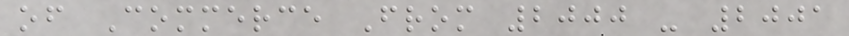of Commerce From 2000 - 2001
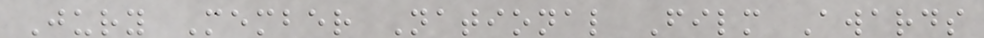Jury Member National Film Awards
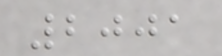2001
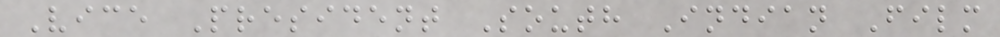Vice President South Indian Film
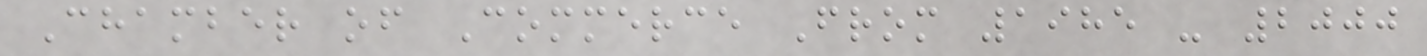Chamber of Commerce From 1985 - 2000
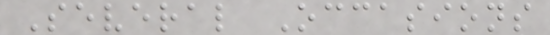Several Occasions
